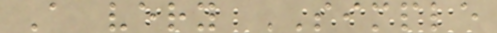A very SIMPLE
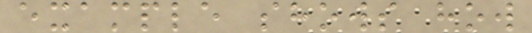example shows how
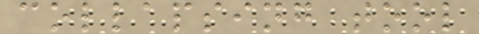collapsing tool
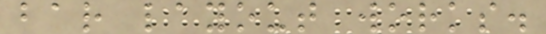bar layout works.
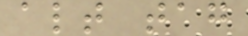alt tag
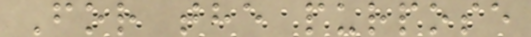For the purpose
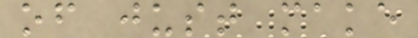of just make
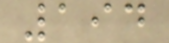194
